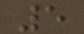5
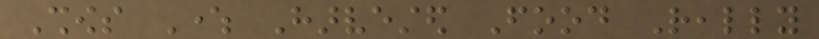Shows Where Harvested Food Really
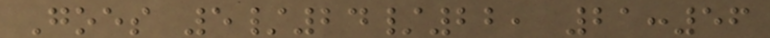Goes 5/24/22, 21:56
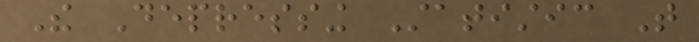The Depressing Statistic That
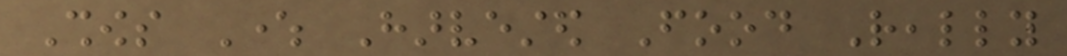Shows Where Harvested Food Really
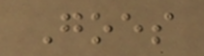Goes
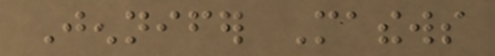Jennifer Mathews
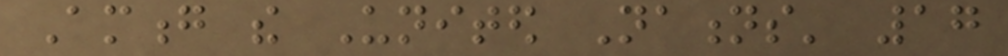Among the United Nations' 17
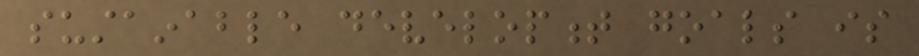sustainable development goals is
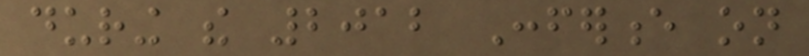during the 2012 Conference on
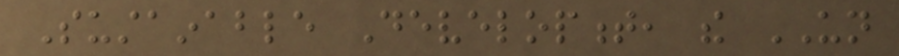Sustainable Development, the UN
